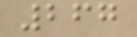267
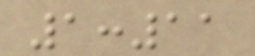1:11
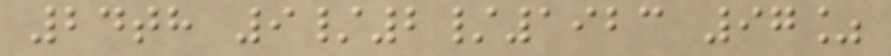24th 9/2/1923 97%
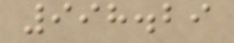998.29
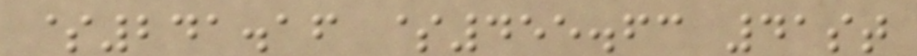$241.16 $455.63 41st
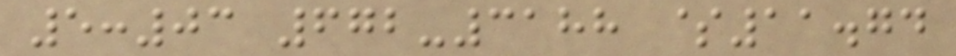5:03 672-3188 $11.74
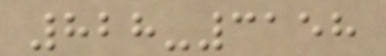828-3158
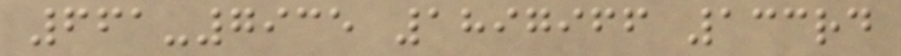661-7935 1897966 133rd
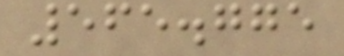565.775
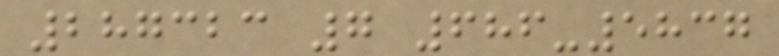287323 7 686-5837
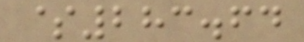$283.64
